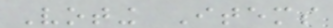Voting Items
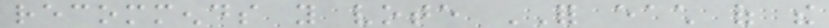recommends you vote FOR each of the
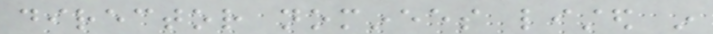director nominees listed in
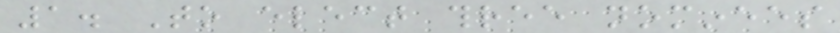1. To elect three nominees
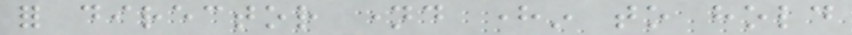for director named herein to hold
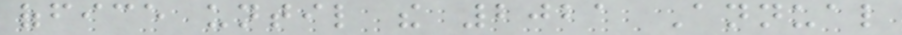office until the 2021 Annual
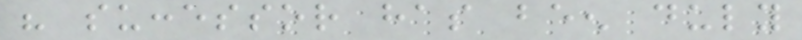his successor has been duly
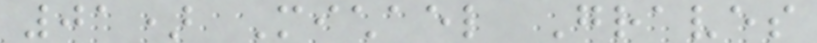01) Michael Graves
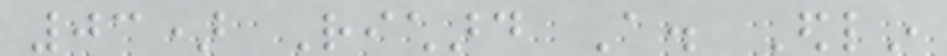03) Richard A. Edlin
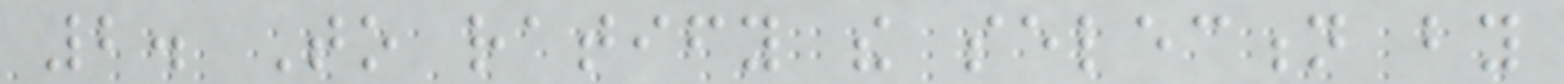2. To ratify the selection by
